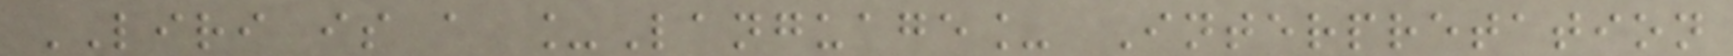LIRI is a _Language_ Interpretation
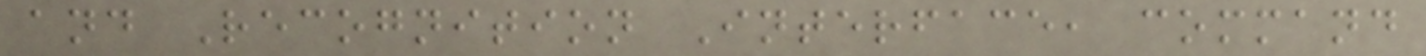and Recognition Interface, command
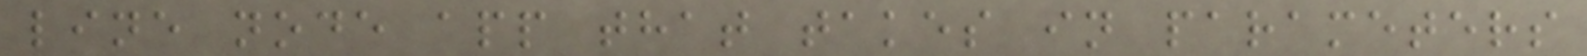line node app that takes in parameters
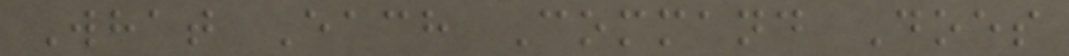What Each Command Does
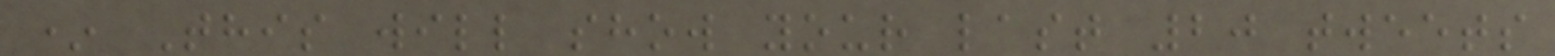* This will show your last 20 tweets
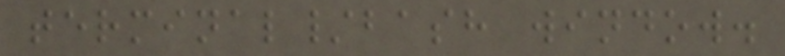terminal/bash window.
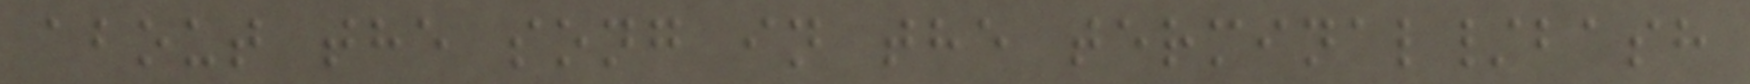about the song in the terminal/bash
